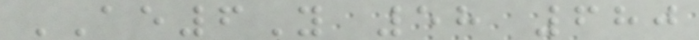AE6Y 58 680
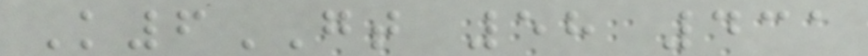K6GT 58 431
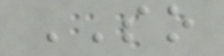SO
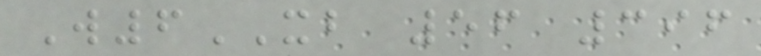W6XB 56 396
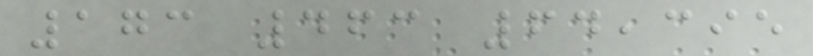173 463 64,395
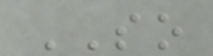SO
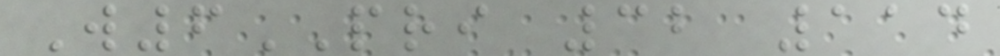W6PRI 32 114
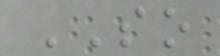SO
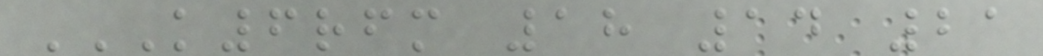K6RFM 18 14 21
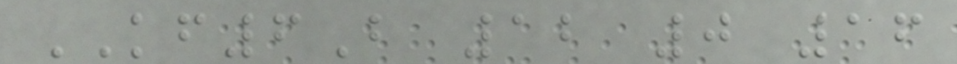KF6B 12 0 16
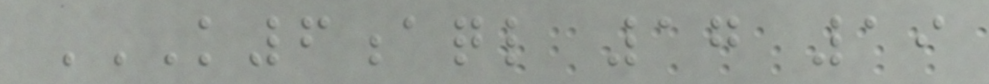K6AQL 17 19
